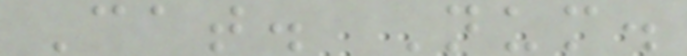Cat. Num.
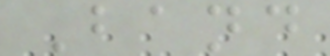Band
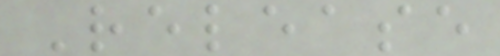Release
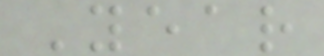Year
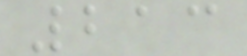213
